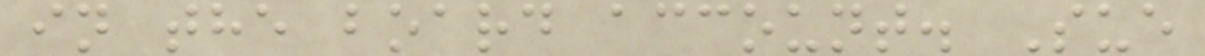in the board account. Sue
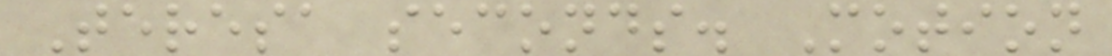Teresa seconds. Motion
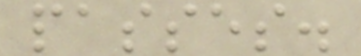passes.
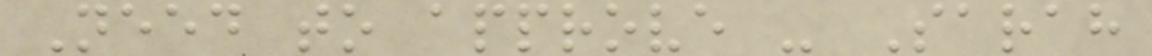Need to approve - Sarah
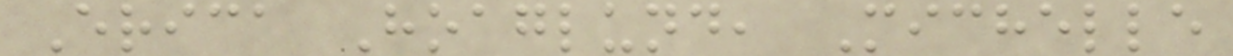Erica Hoaglund, Michelle
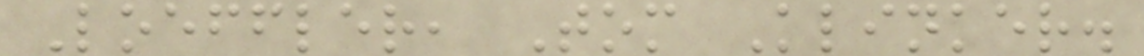Loeffler, Tom Klinker.
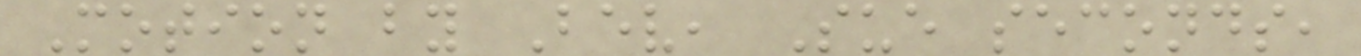Motion by Bev, Sue seconds,
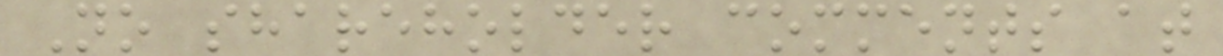No shareholder comments at
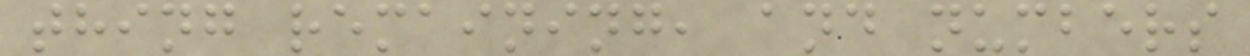thing remaining, and numbers
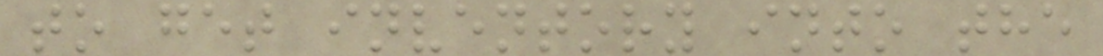to get inventory into the
